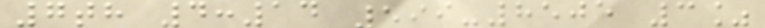7th 4:14 599-8505 3%
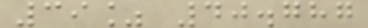39% 40.787
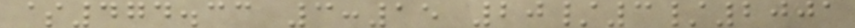$474.33 3:15 20/3/2001
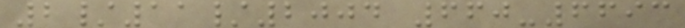2/11/2004 660-6693
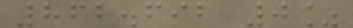862.692 0%
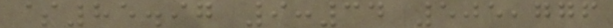$85.97 9:34 505,776
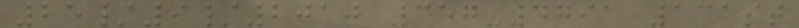25/9/2010 357-4791 131st
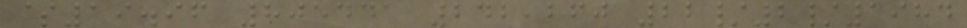$19.96 805441 242,260 22/2/1984
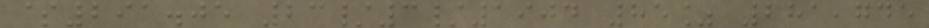$291.05 23/3/1904 85% 281,745
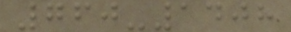760-1408
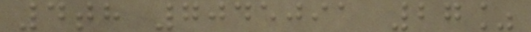4th 7045091 27%
